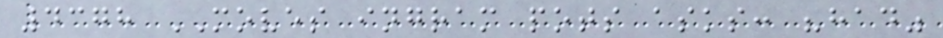4378 MOVES ingram pots asks: "had"
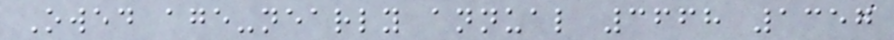Owed age-nearly annual 3668 1357
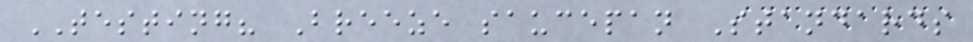TESTING? Breeze saucepan Standards
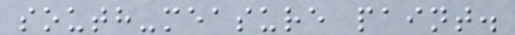south-measure paint.
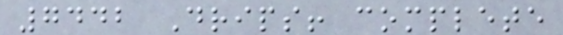7442 Drips! complete
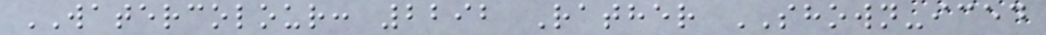WATERCOLOUR: 2292 Rather SHOWN-iced
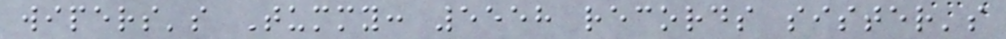wipers's Tummy: 5558 records sister's
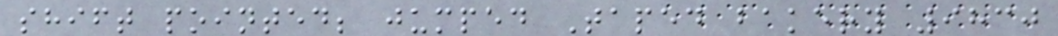shift pointed; jumped Taped bakery 9830
